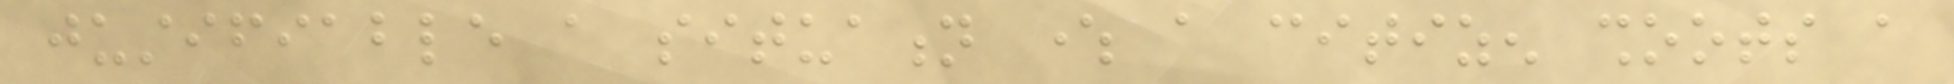justifiable a situation where a citizen shoots a
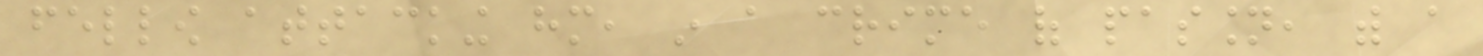fellow attacking him, in a crime of passion, with a
